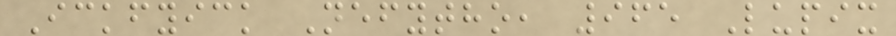Ickfyick Nefytho, 965 Lupix
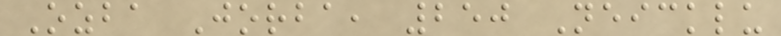Ozba Jorba, 250 Neicklu
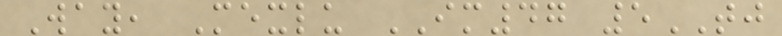Way, Mexlu IM47 5TJ
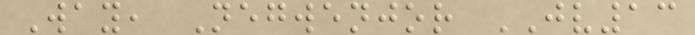Way, Negwenjor JV13
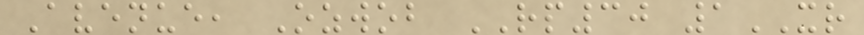Avenue, Ozwob RP30 1XR
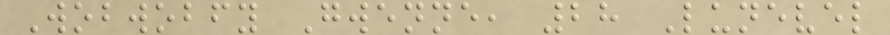Wobwobfy Gwenne, 28 Lunevel
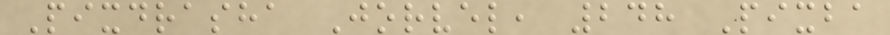Pixdrasha Jorvel, 248 Pixba
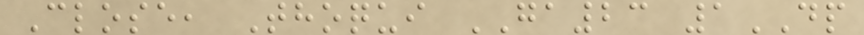Close, Thoqui GA23 1DP
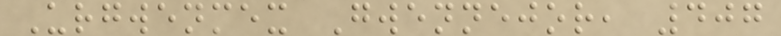Urgwenmex Gwennejor, 407
